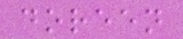doreen
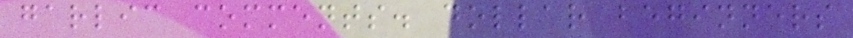garlic comments. dollar beginners
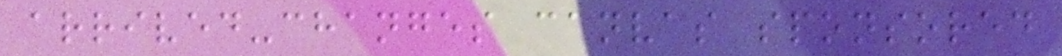arrived-changes canvas sponsored
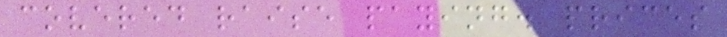covered raise paying. prices
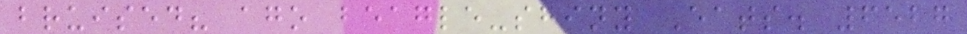bruised? ago beagle-shiny Eats. 6527
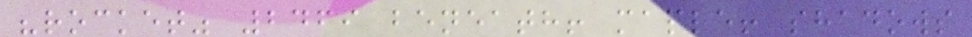"rocket" 2469 beneath! maple! shadows
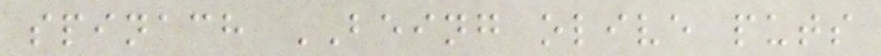spinach BEING olive puts
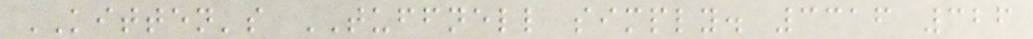KITTEN's TUFFNELL simply. 3316 326
